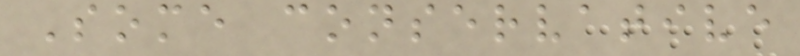Some conservative
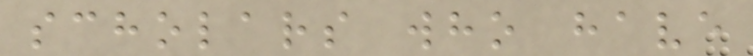scholars who have
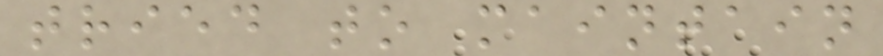tried to maintain
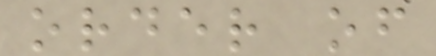order of
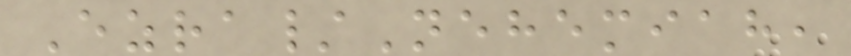Ezra/Nehemiah,
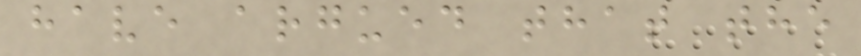have argued that the
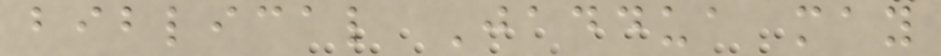biblical Jaddua may
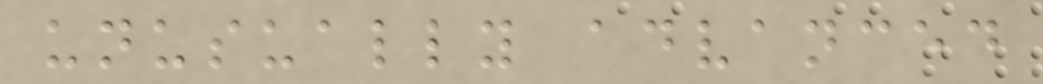unusually advanced
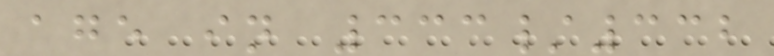age in 333/332
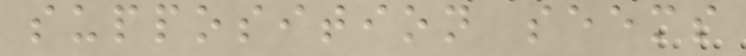supposition seems
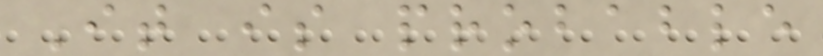It is probable
